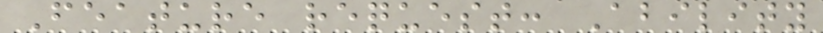Feature request: Ability
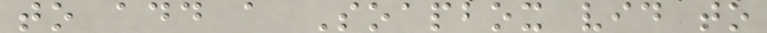to add a Soapbox vid to
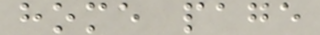home page
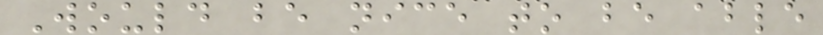Would be nice to be able
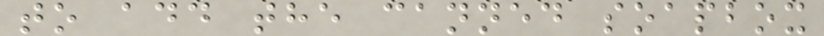to add the canned soapbox
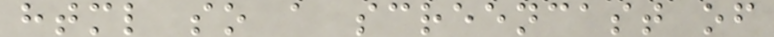html so a screencast of
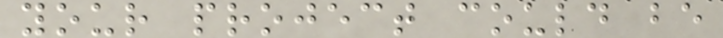your project could be
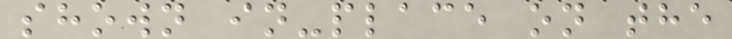shown in-place on the
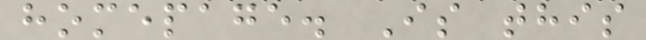homepage. Is this
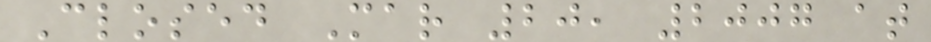Closed Mar 20, 2007 at
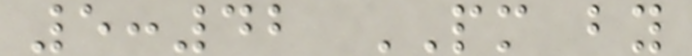5:42 PM by
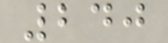240
